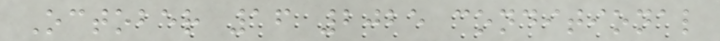October 16 2025 conditional
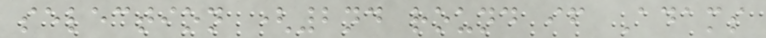selection (2nd round if Adams
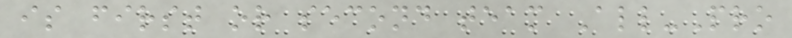is first or second team All-Pro
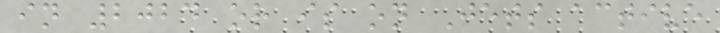in 2024 or is on Jets active
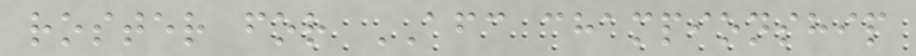roster for AFC championship
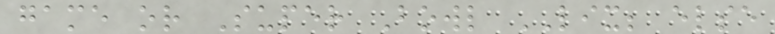game or Super Bowl LIX; else
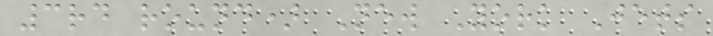3rd round) New York Jets
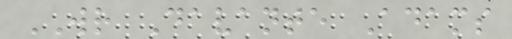WR Davante Adams
